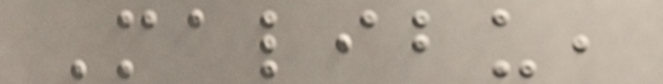Malibu,
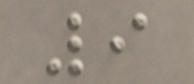9
